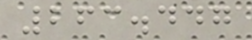263.447
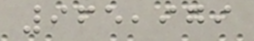965,979
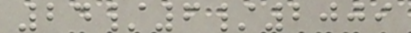24/6/2009
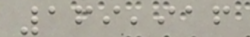169,916
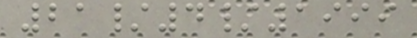21/4/1999
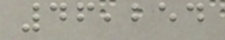46,254
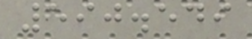590.549
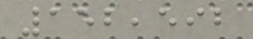152,592
